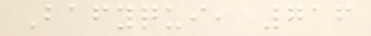Bafyqui, 716
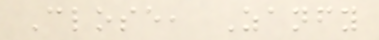Close, Zanfy
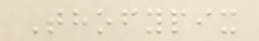Thofypix
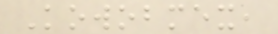Kowobmex,
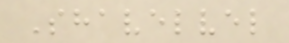Shavelvel
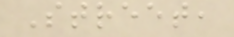Street,
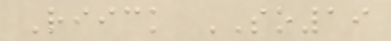Riick SO19
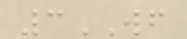3WF
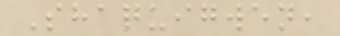Shaquigwen,
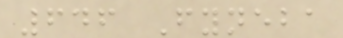646 Fyneba
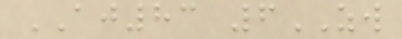AJ83 6ZW
